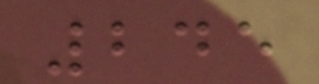245
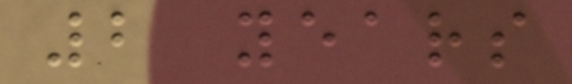2 years
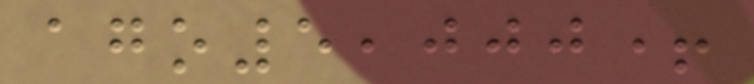ago5,000+
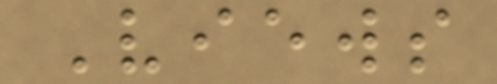Views
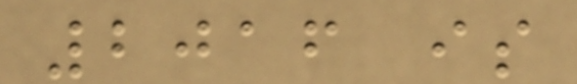2016 is
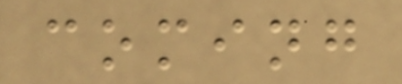coming
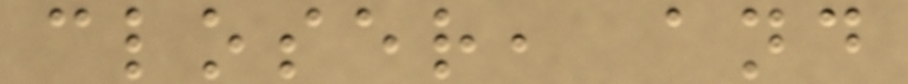closer, and
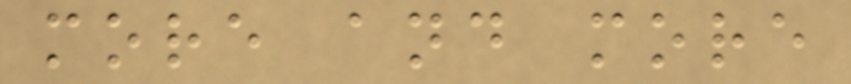more and more
